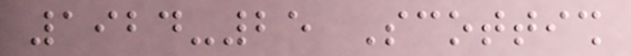1924-25 Scottish
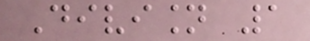Division 1
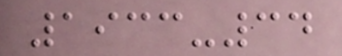1933-34
